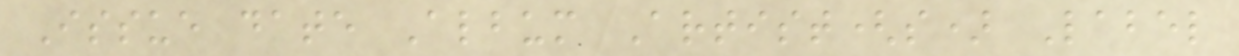Issue date Album Artist(s) Label
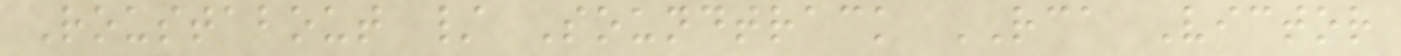Roustabout / Soundtrack RCA Victor
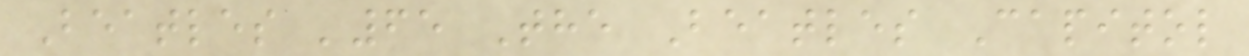Beatles '65 The Beatles Capitol
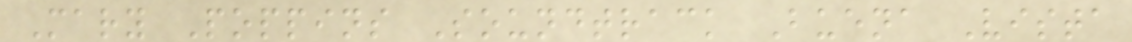Mary Poppins Soundtrack Buena Vista
